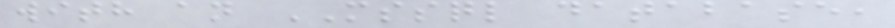with an MSSQL database,
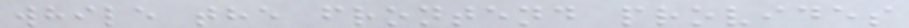while the frontend provides
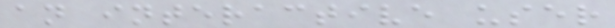an interactive user
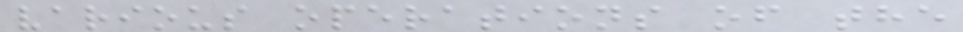various operations of the
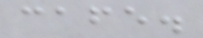cafe.
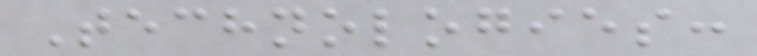Technologies:
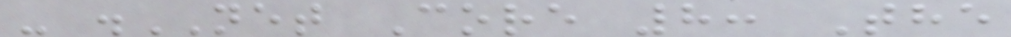- .NET Core 8: The
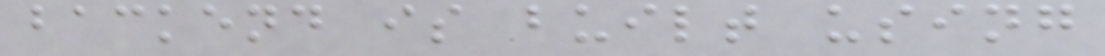backend is built using
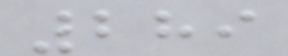289
